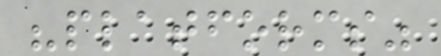"platforms"
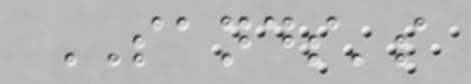SANDS's
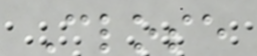Close
